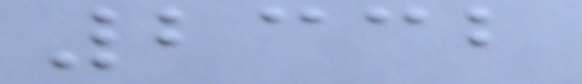2332
